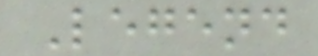Legend
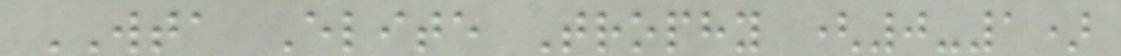WTA Elite Trophy (0-1)
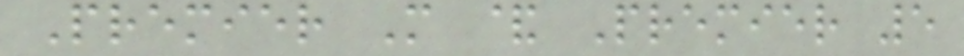Premier M & Premier 5
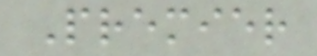Premier
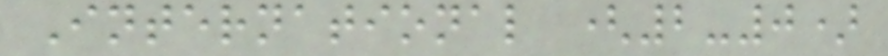International (2-0)
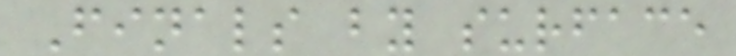Finals by surface
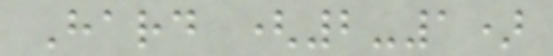Hard (2-1)
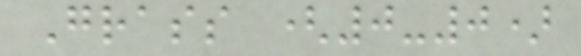Grass (0-0)
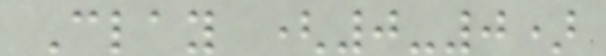Clay (0-0)
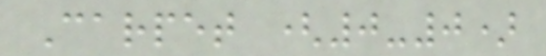Carpet (0-0)
